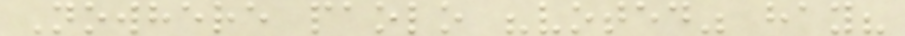Nowhere paolo "voted" hay?
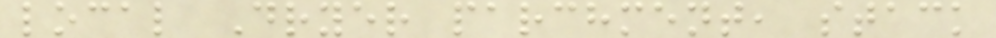local Dryer parchment, stack
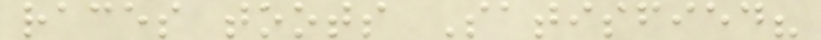races toots Satisfied?
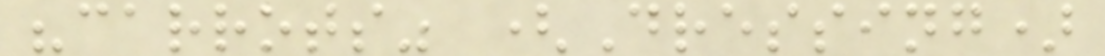"carrots" (Dressing)
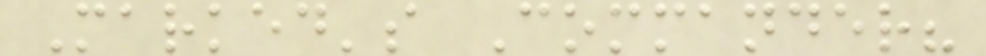Marked's Commander?
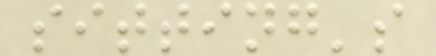sitting's
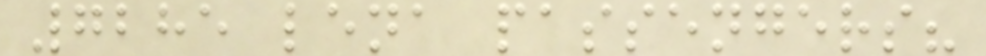7285 lena passengers?
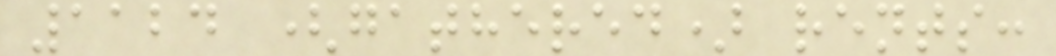1124 (gathered) rents:
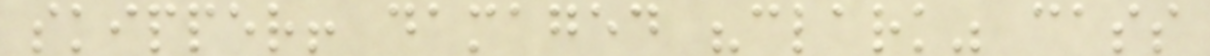skipper! damaged "clark" cass
